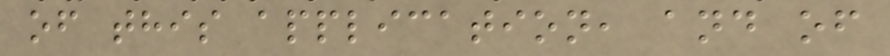of this application, and of
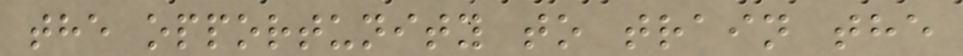the opportunity to train the
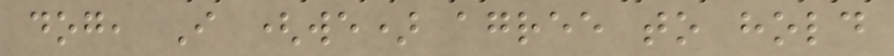dog, I (we) agree to hold
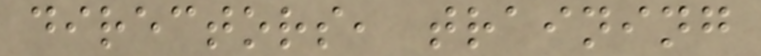directors, training
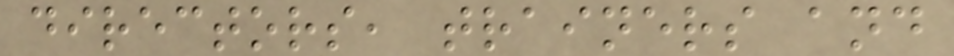directors, trainers and
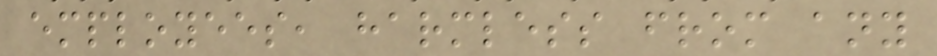employees, harmless from any
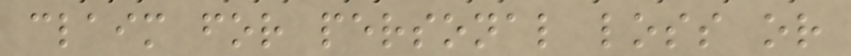claim for personal loss or
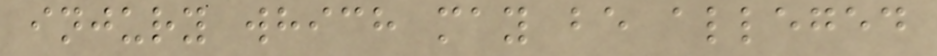injury which may be alleged
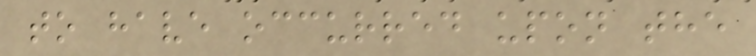to have occurred upon the
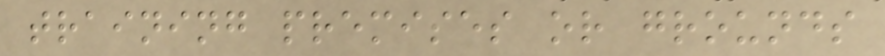training premises or grounds
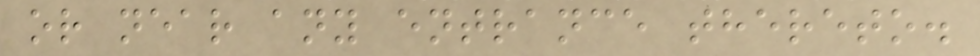or near any entrance thereto.
